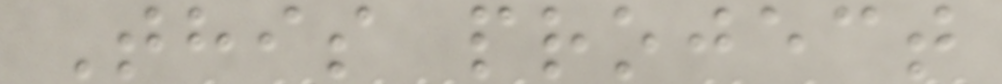This project
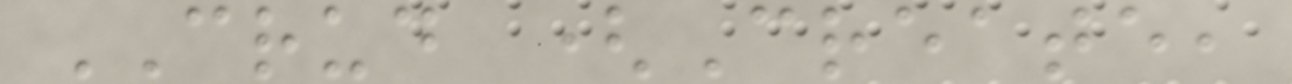CRUD (Create,
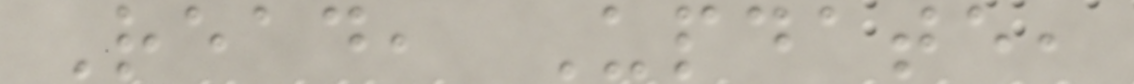Read, Update,
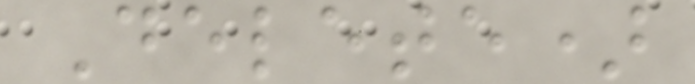Delete)
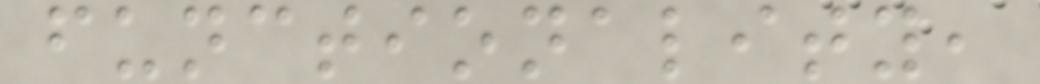functionality,
